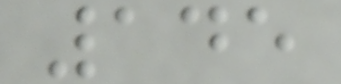145
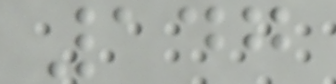147
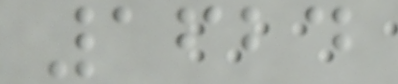1624
